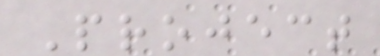Project
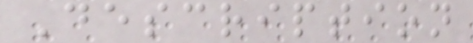Description
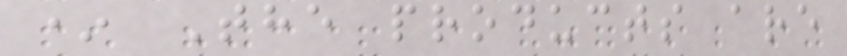* The products are
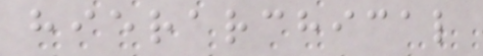hierarchical
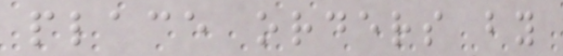place orders by
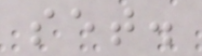set.
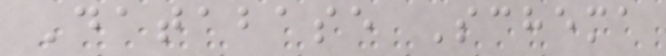Database Schema
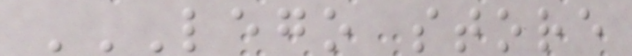LEGO STORE
